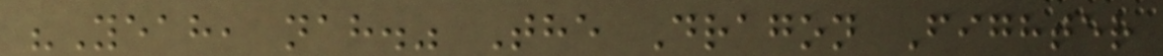"Yeah, nah." The Dragon Fighter
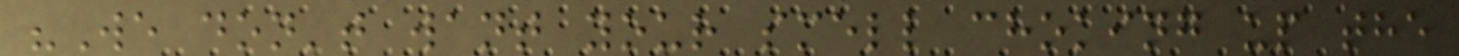"We don't want your smell choking up the
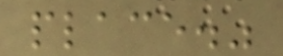place."
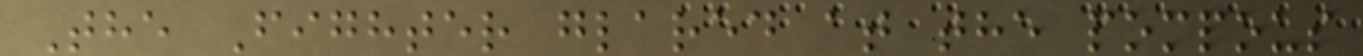The Fighter glared at the pompous
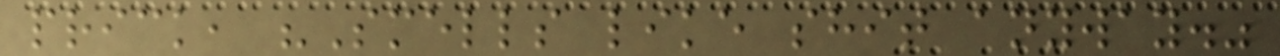prick, "Smells like shit anyway."
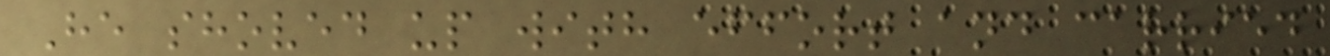He shoved up with effort and carried
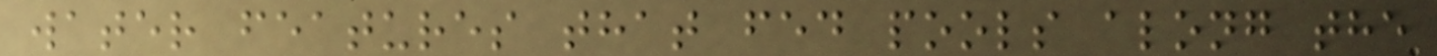water features that fed pools along the
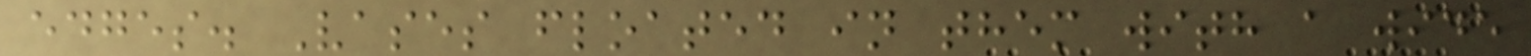edges. Vases floated in them with a wide
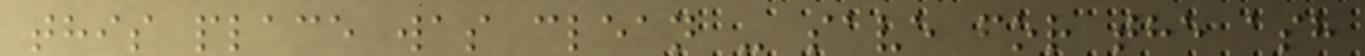this place was clean - save for the ash
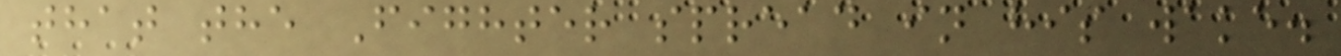that the Fighter spread in his wake.
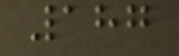187
